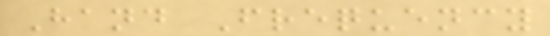Hand Frequency
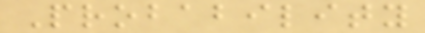Probability
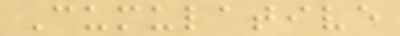Cumulative
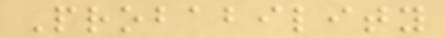Probability
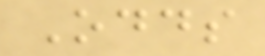Odds
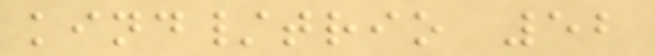kind/trio 52
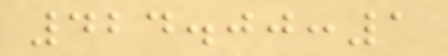424.00:1
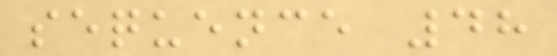sequence 48
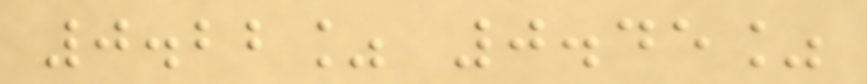0.22% 0.45%
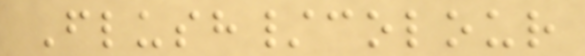Flush/colour
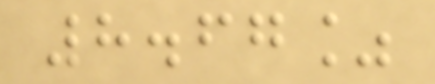8.67%
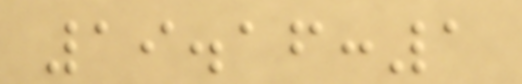19.16:1
